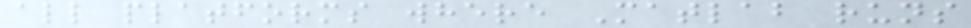all platforms where Matlab runs
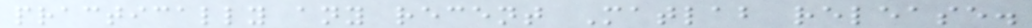practically any recent Matlab release.
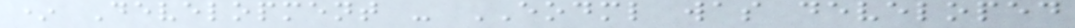* Development - EODML was developed
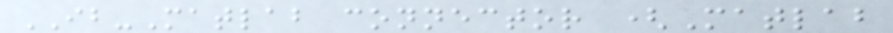IB-Matlab connector (Matlab
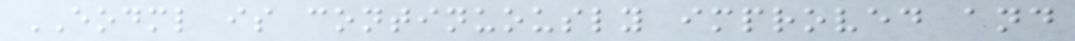EODML is continuously improved and
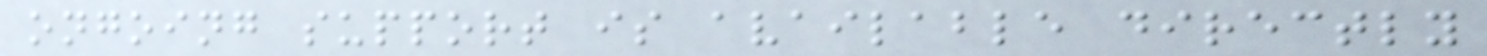ongoing support is available directly
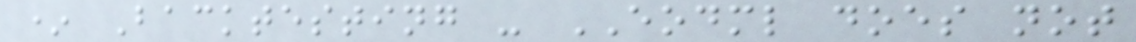* Backtesting - EODML does not
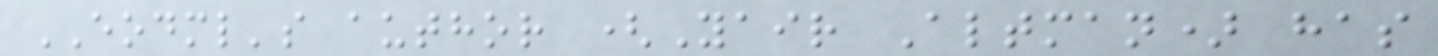EODML's author (Yair Altman) has
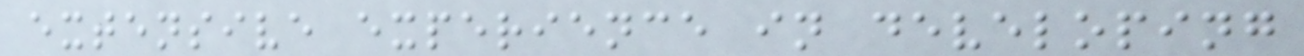extensive experience in developing
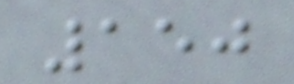150
